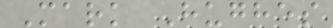Mark Hughes
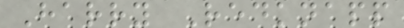Harry Redknapp
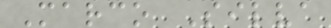Marco Silva
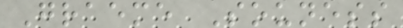Graeme Souness
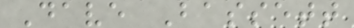Dave Bassett
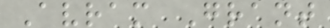Avram Grant
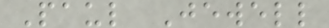Paul Jewell
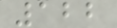122
